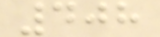408
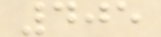405
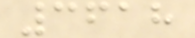3618
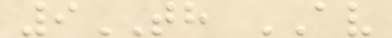9TH AV
